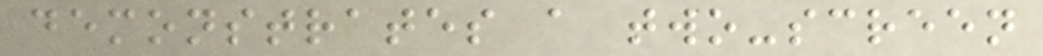demonstrates a two-screen
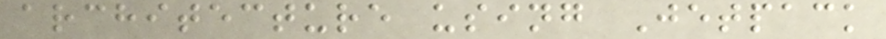architecture using Jetpack
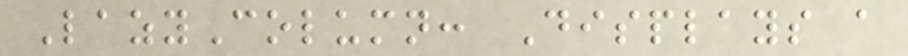LazyColumn: Displays a
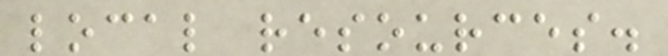local resources.
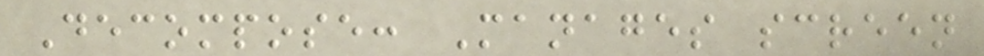Decompose: Manages screen
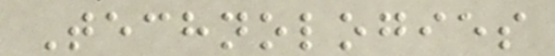Technologies
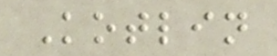Kotlin
